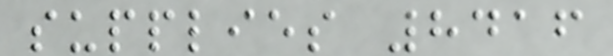supplies 8416
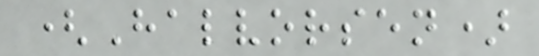(Halvorsen)
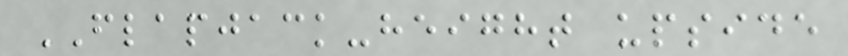FLAPJACK-height upside
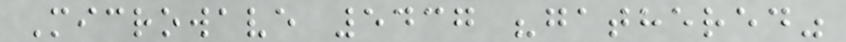Microwave 5437 "gathered"
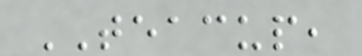TEACUP,
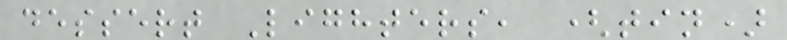dessert Lighters, (tin)
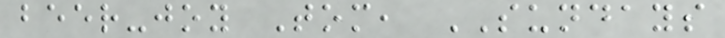beer-joy Tom, SUNDAYS
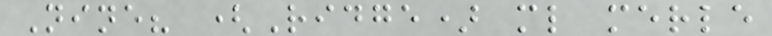Nine? (Ridge) ml merle
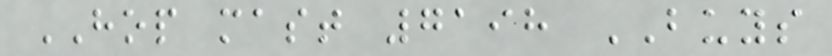HOP mast 7198 BUYS
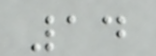14
